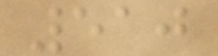510
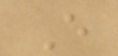E
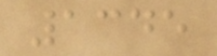1345
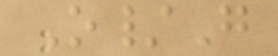O/G
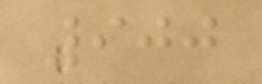900
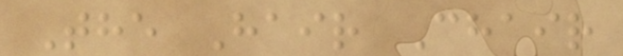The Hair Chair
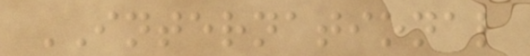INTERNATIONAL
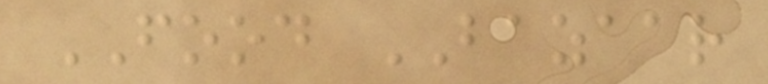FOOD BAZAAR
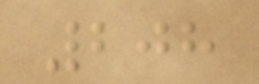208
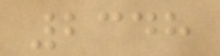2348
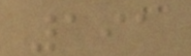191
